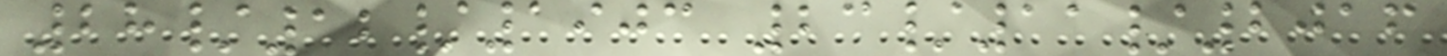28/12/1903 23/11/2016
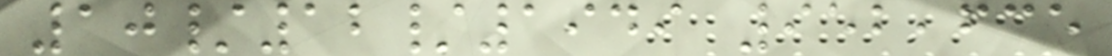10/12/1949 952,635
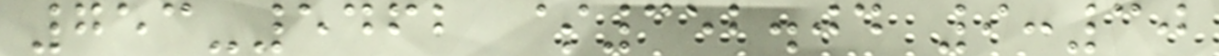753-5462 $352.04 9:30
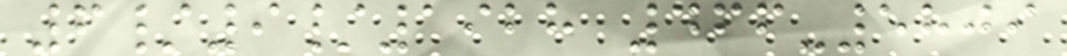6/9/1928 466-5809
